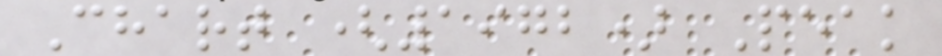Chart (1972) Peak
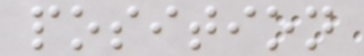position
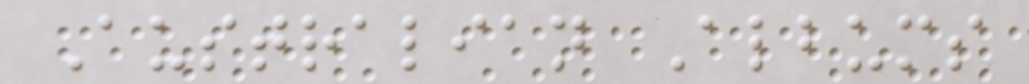Australian Albums
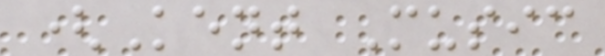(Kent Music
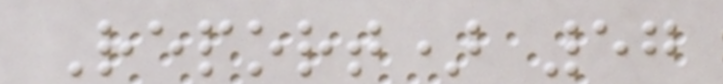Report) 57
